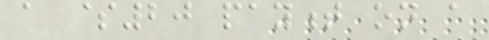a $20 payment on a
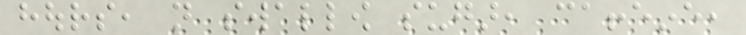hours, not swallow sugar, caffeine,
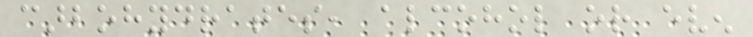carbohydrates, alcohol or even
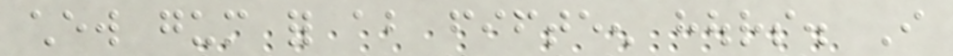chew gum for about fifteen hours. I
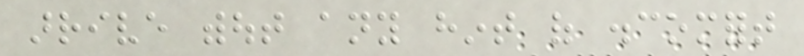arrive without any hint of discomfort
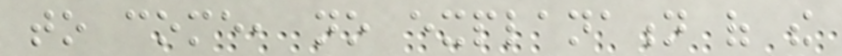to come, no explanation of the
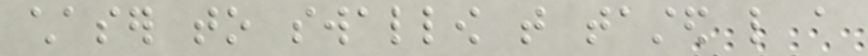chaser to swallow that tasted like a
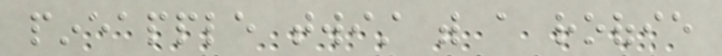pineapple twist with a roofie
